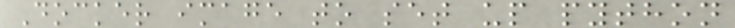Docker image to set up python
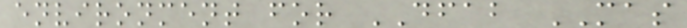environment for DFAB MAS
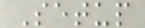Setup
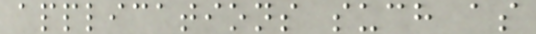applications such as
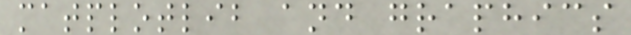matplotlib and graphics
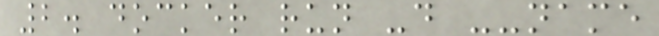2. docker run -d --name
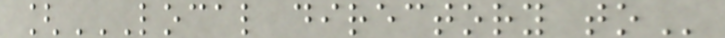[LOCAL DIRECTORY TO
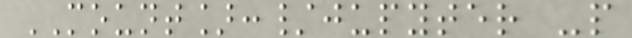MOUNT]:/jupyter -p
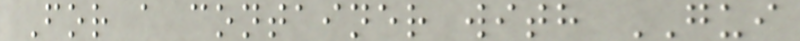For a container with GUI
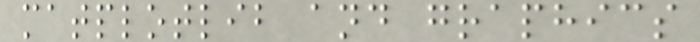matplotlib and graphics
